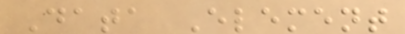Data Element
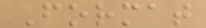Format
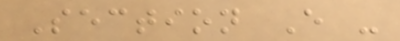Section E -
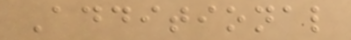Additional
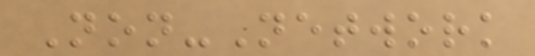Non-Network
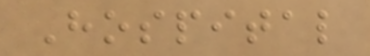Hospital
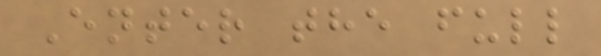Enter the full
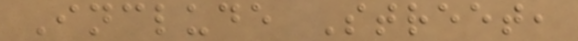Include Street,
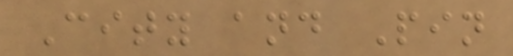City and Pin
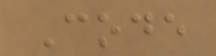Code
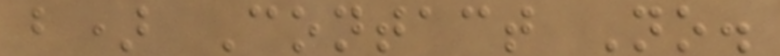b) Contact No.
